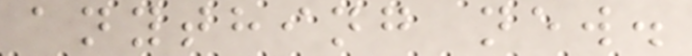anything new.
